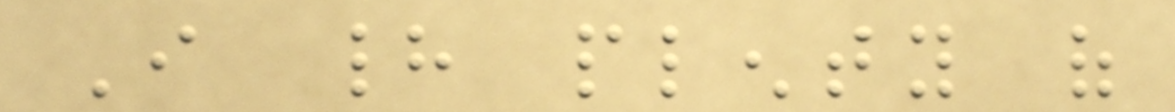I had plenty of
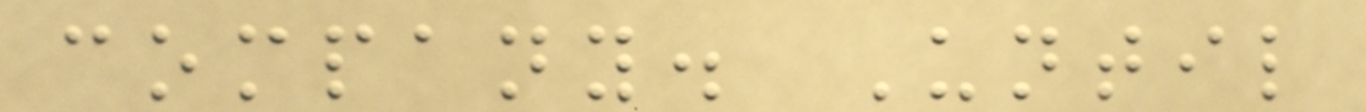company. Until
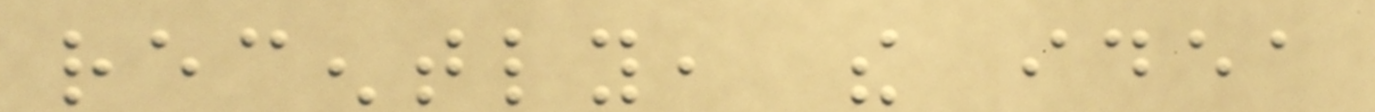recently, the idea
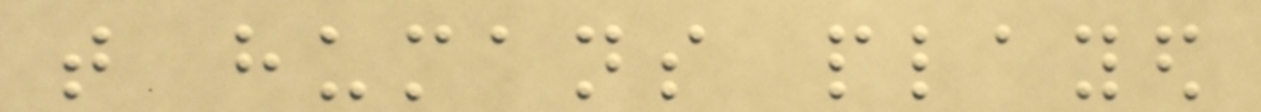that humans played
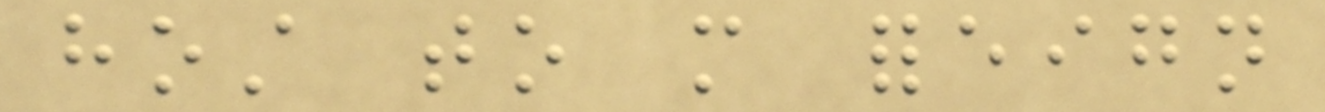host to more foreign
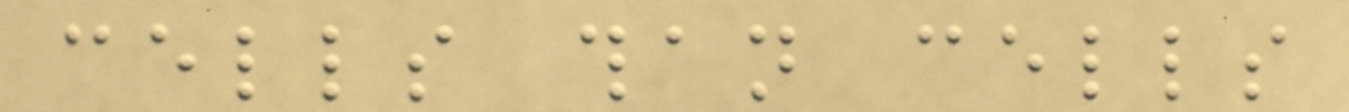cells than cells
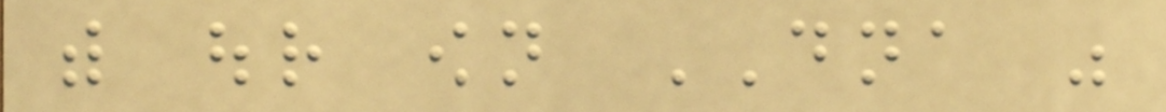with our own DNA was
